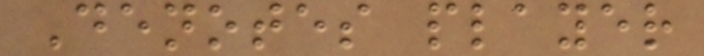Denotes player
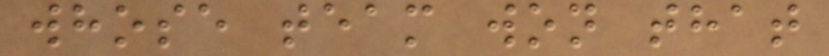whose team won that
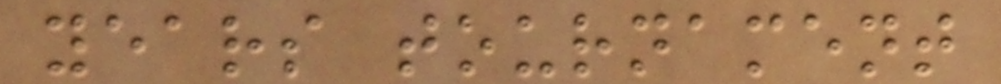years tournament
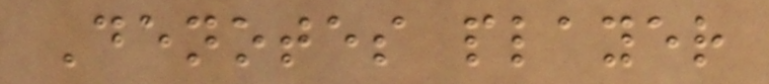Denotes player
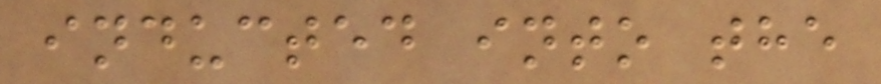inducted into the
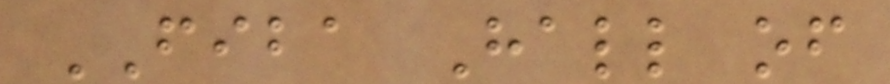FIBA Hall of
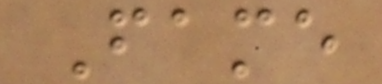Fame
